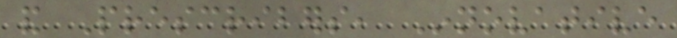and Prescribers, Innovative
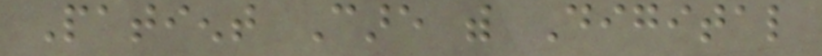Patient Care with Digital
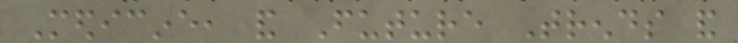Medicine, and Future Trends and
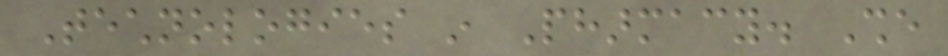Technologies in Pharmacy. She
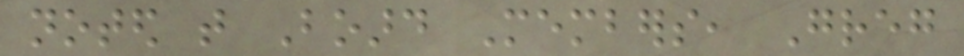noted that Board Members, Greg
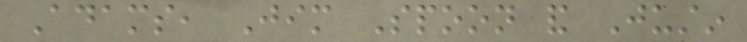Adams, Jim Spoon and Justin
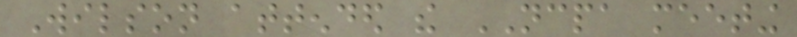Wilson attended the NCPA meeting
